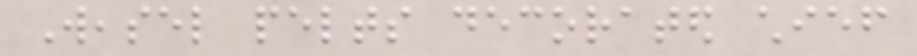Weasel pelts decorated chief
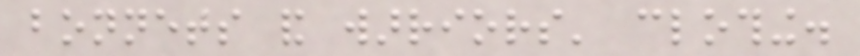bonnets and warriors' clothing.
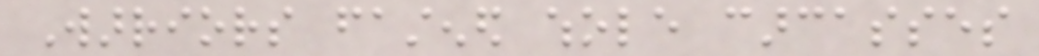Warriors fastened whole carcasses
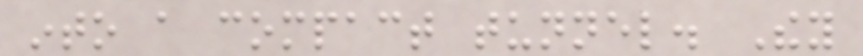into a compact tunnel. They
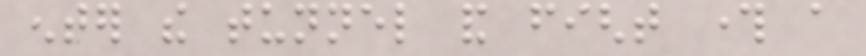enter the tunnel and fight through a
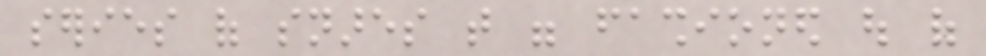series of snares that were fashioned out of
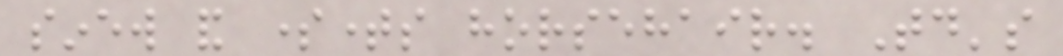sinew and sometimes horsehair. Today's
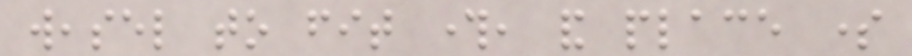weasel to fit through, and place some
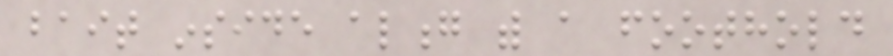bait inside along with a foothold
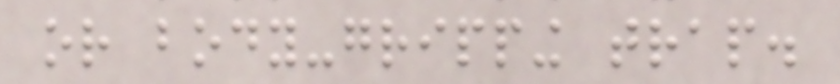or body-gripping trap.
